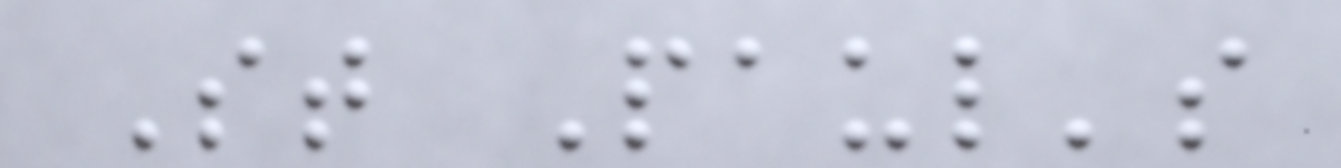St Paul's
